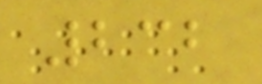232
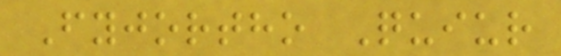Fyjortho Quiur
